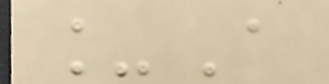_A
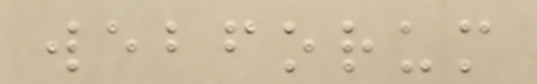webforum
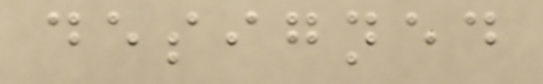designed
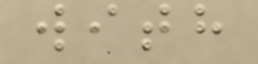with
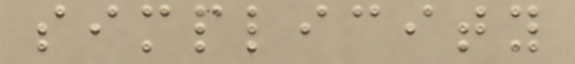simplicity
